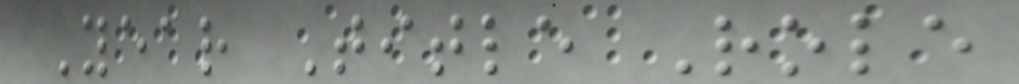Year Title Role
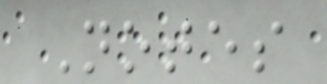Notes
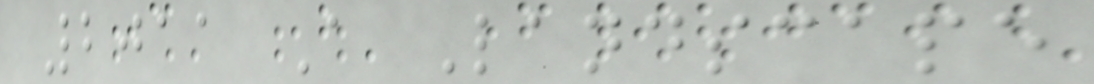2011 A Landscape
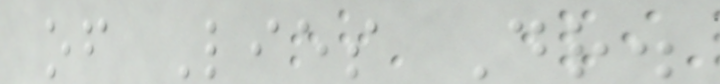of Lies Dr.
